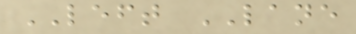LEFT LANE
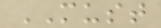MUST
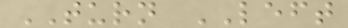TURN LEFT
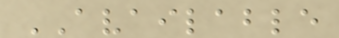AVAILABLE
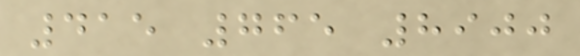415 765 8900
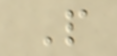P
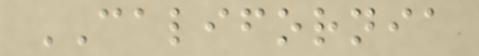CALIFORNIA
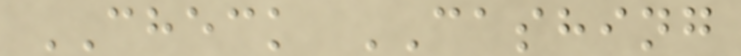CHECK CASHING
